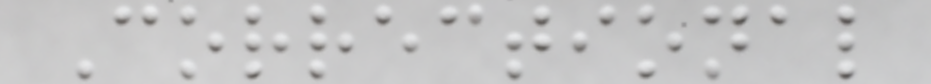Correctional
